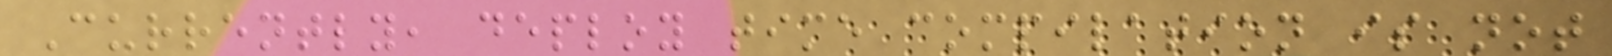Currently, deploy time compilation is not
